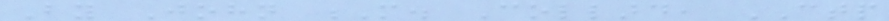By John M. Collard, CTP
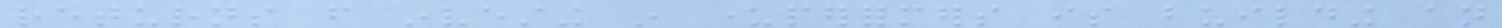returns from investing in underperformers is building an
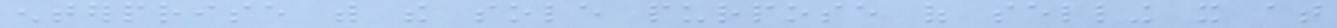enterprise with the sole purpose of selling it at
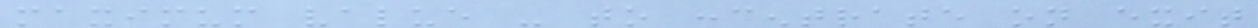maximum value - to concentrate on exit
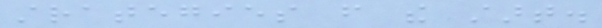strategies from the start.
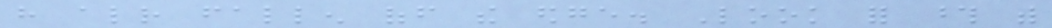have already fallen off the edge. Look for those with
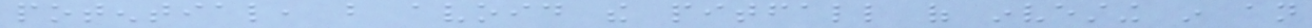potential, but avoid the pitfall of investing in an
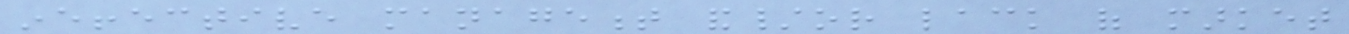ineffective management and/or lack of market
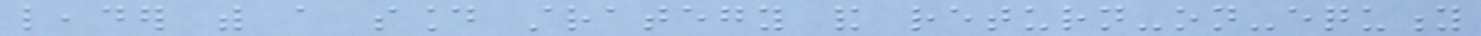leader with a sound strategy and return-on-equity
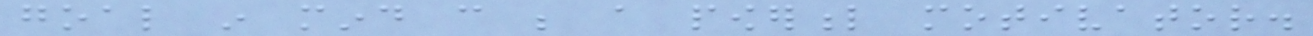goal in mind can be a powerful motivator.
